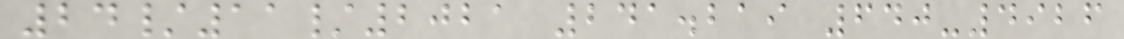24/11/2021 241.219 640-4926
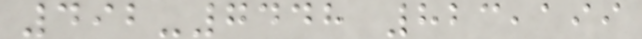492-7448 823,199
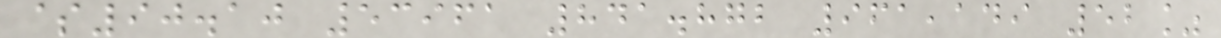$90.10 53961 841.872 961,149 52%
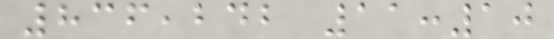836,242 11:10
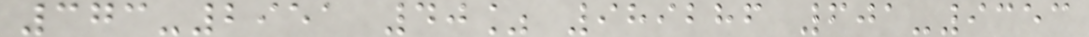373-2951 40% 989286 601-9353
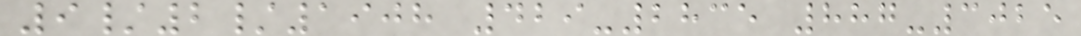9/2/1908 429-2835 887-3025
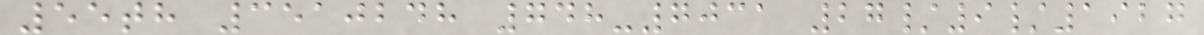55th 3510248 748-7031 27/9/1927
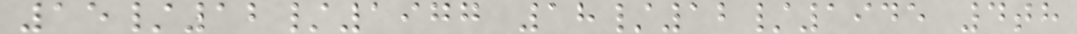15/12/1977 18/12/1945 4th
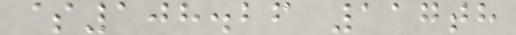$108.26 117th
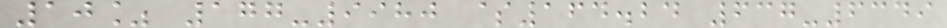10% 177-9980 $164.24 637-6349
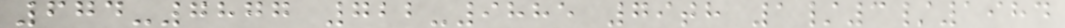674-7877 722-9885 79th 1/3/1984
